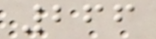266
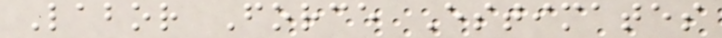Labor Force Estimates
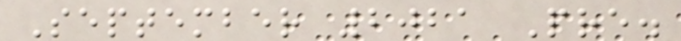September 2021 Pre.
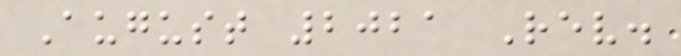August 2021 Rev.
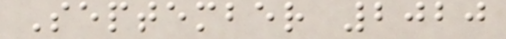September 2020
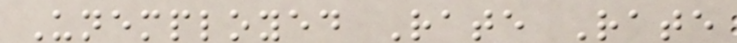Unemployed Rate Rate
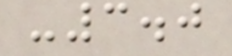-3.0
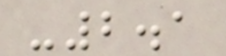-2.1
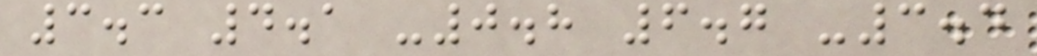3.3 4.1 -0.8 6.7 -3.4
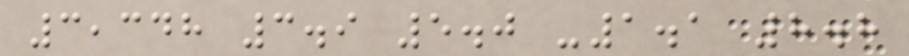3,348 3.9 5.0 -1.1 8.8
